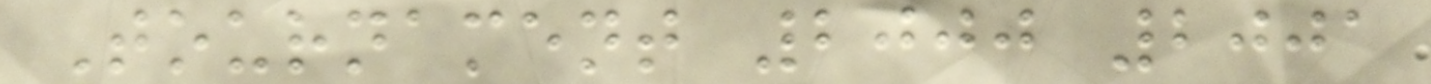Tournament 2000 2001
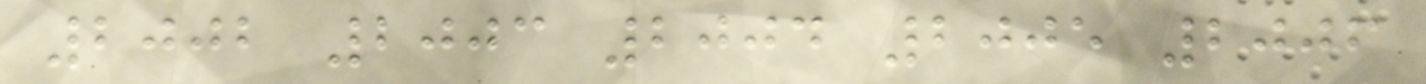2002 2003 2004 2005 2006
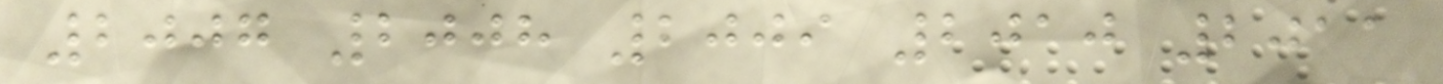2007 2008 2009 2010 2011
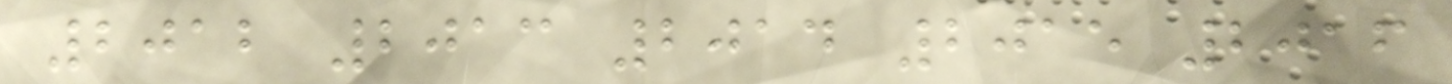2012 2013 2014 2015 2016
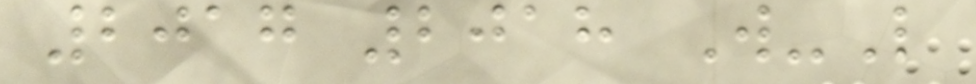2017 2018 W-L
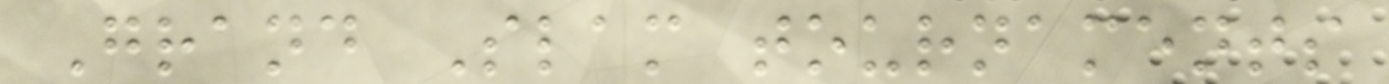Grand Slam tournaments
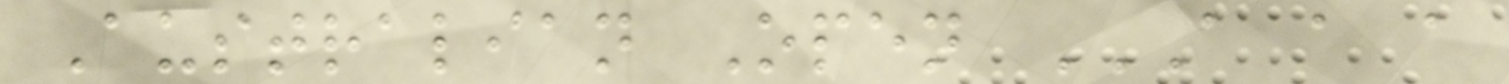Australian Open A A A
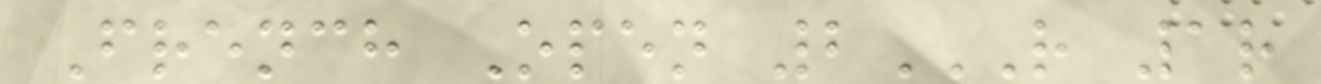French Open 2R 1R
